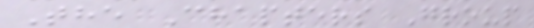The Chapters Group
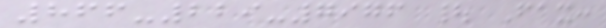866-229-7976 | Fax:
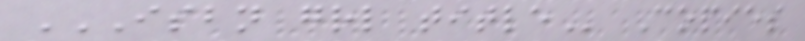ISBN GRL TITLE Copies
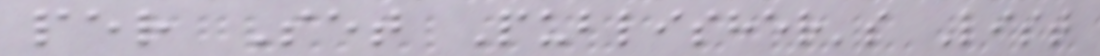per Set Publisher's List
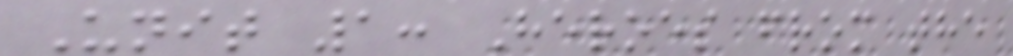Unit 1: Heroes from the
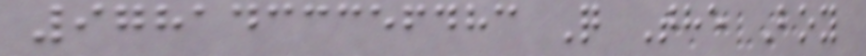9781433356483 Q The Boy
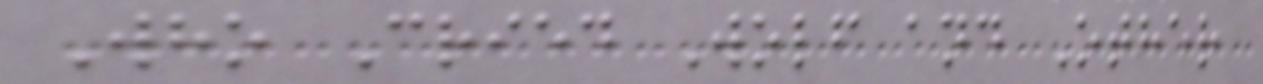Who Cried Wolf and Other
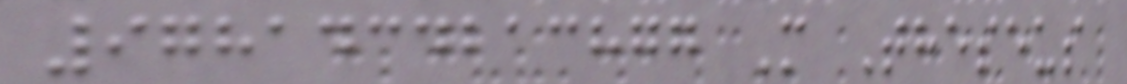9781434213877 M Theseus
